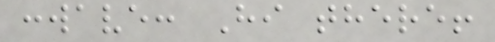:wave: Hi there!
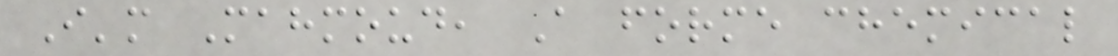I'm Mahmoud, A forme chemical
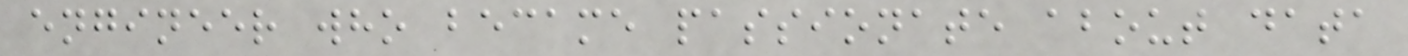engineer who became passionate about data
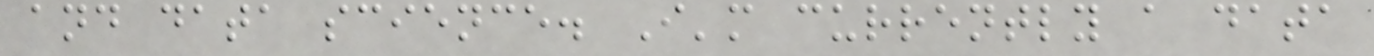and data science. I'm currently a data
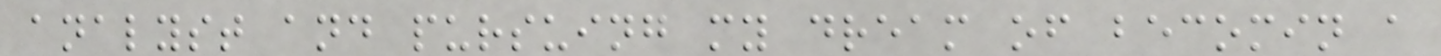analyst and pursuing my dream of becomin a
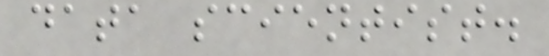data scientist.
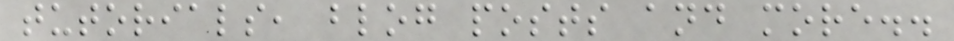tutorials, blog posts and more..
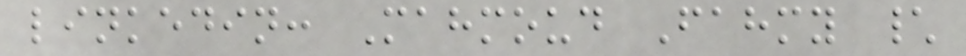linkedin: Mahmoud Fahmy \
